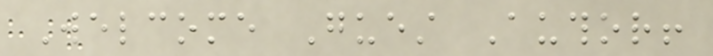Welcome Guest Author!
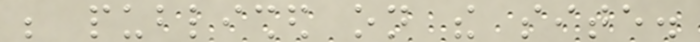be published on the site.
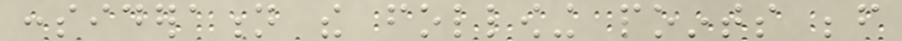consideration the following points before
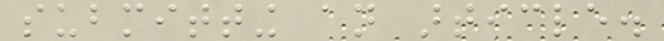submitting an article.
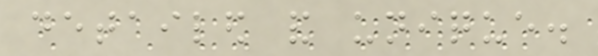detailed and unique.
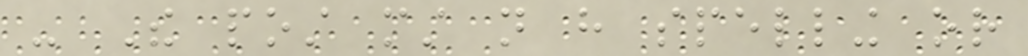- The post must not have spelling or
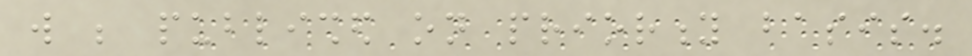will be published on priority basis.
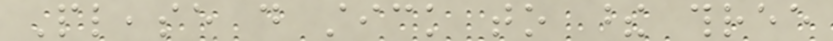Please do stick to these three
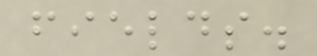fields.
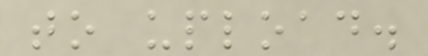to upload.
